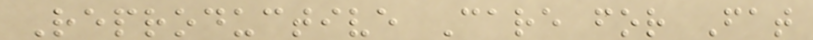Reproductive Care for Fat
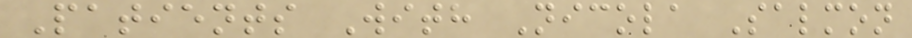Patients With Nicola Salmon
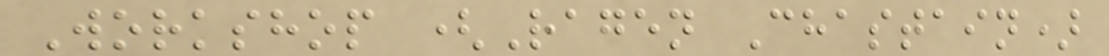Workshop (Ragen Chastain)
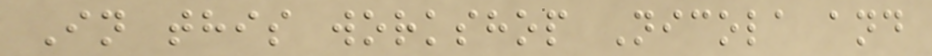In this workshop Nicola and
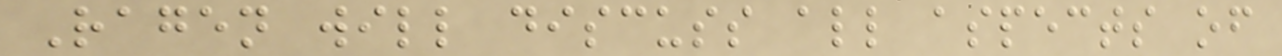Ragen will discuss all aspects of
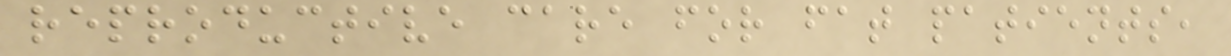reproductive care for fat patients,
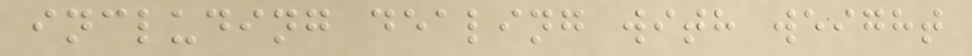including dealing with weight
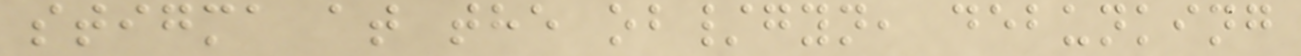stigma at the ob/gyn, debunking
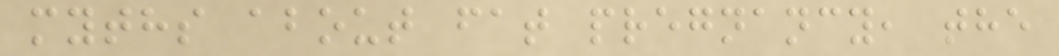myths about fat pregnancy, the
